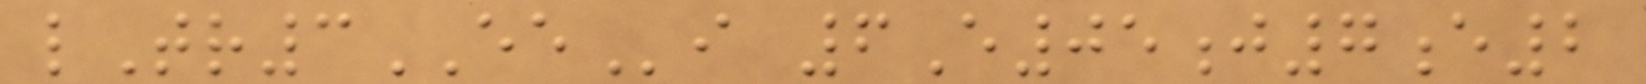lTr3EEi 6E05j7e2
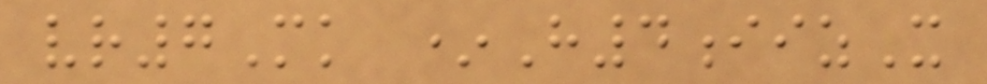vr7Mk *H4iizX
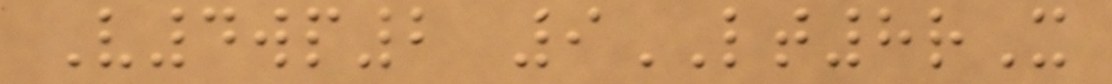V4wp2 9LT8rX
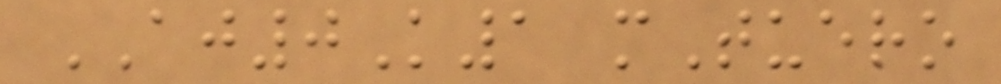AJ0K1 mTuero
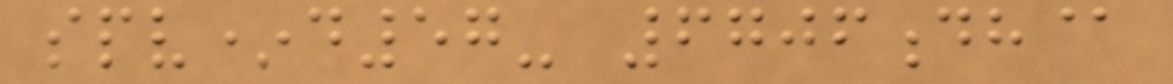spv*d57- 6706dh@
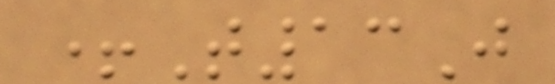+T13J
